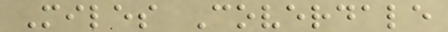Miles Coverdale
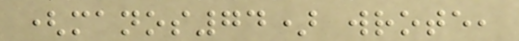(manos74) wrote,
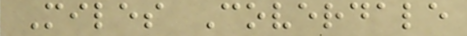Miles Coverdale
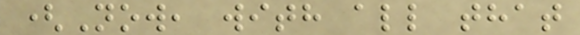(Now, with all that
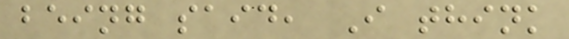being said, I think
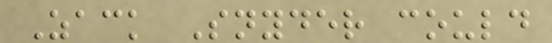Zack Snyder could
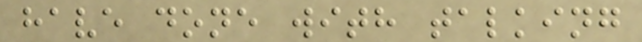have done with talking
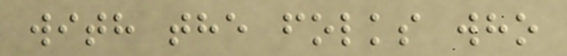with the folks who
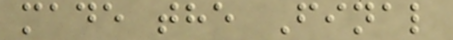made the Final
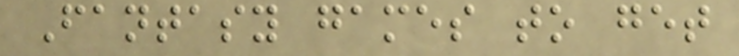Fantasy games to get
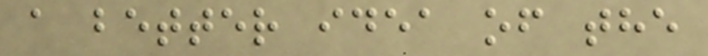a better idea of the
